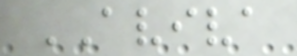AVIVA
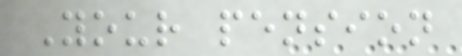Your pension
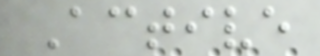Active
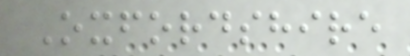Oxfordshire
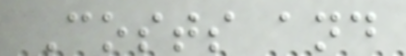Costs and
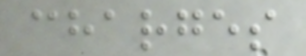charges
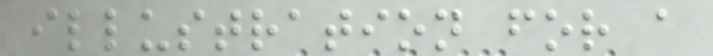illustration for a
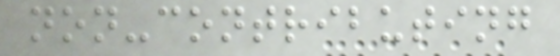non-contributing
